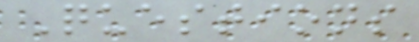Questions
